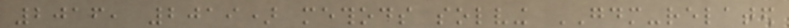2016, 2019) methods solving GDM-related
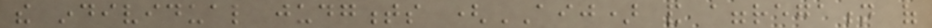the individual judgments (AIJ) and aggregation of
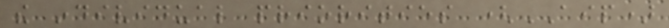the individual priorities (AIP)
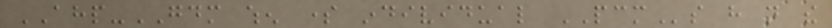AHP-GDM when some individual PCMs have not the
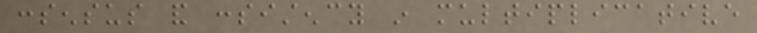consensus and consistency in multiplicative
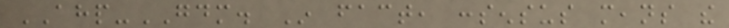AHP-GDM. In fact, consensus means the
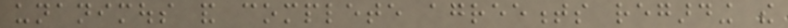unanimous and complete agreements regarding the
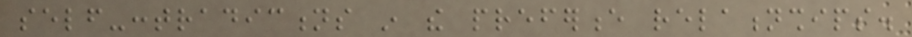self-contradictions in the preference relationships.
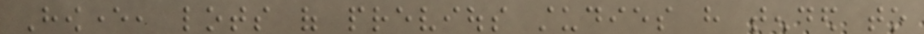However, lots of previous studies have tended to
